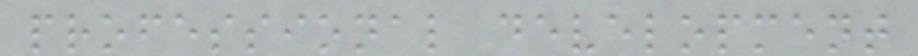professional development
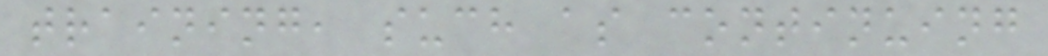training, such as continuing
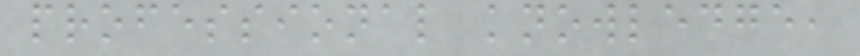professional knowledge,
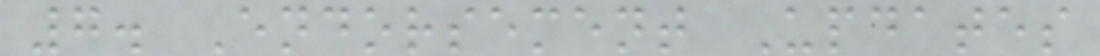7. Endorsement Updates
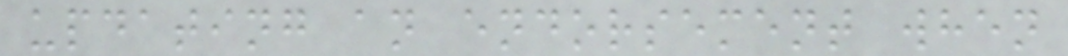updating an endorsement when
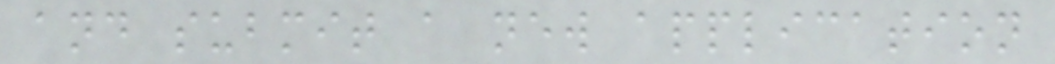and submit a new application
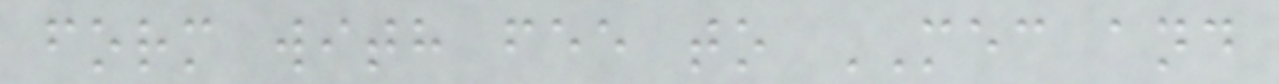form with fee to MEC and
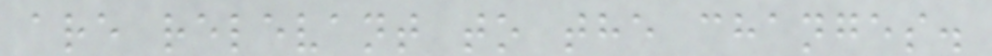are relevant to the changes.
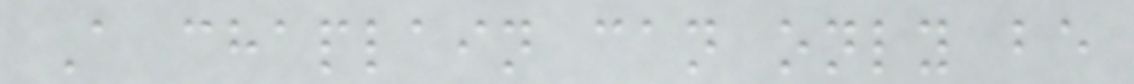A chaplain can only be
